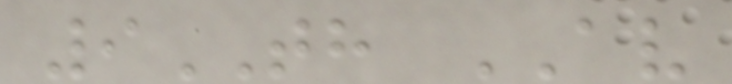9TH AV
